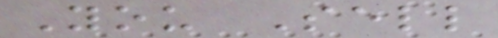You Sell
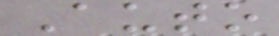Auto
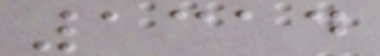1314
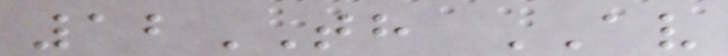12TH AV
